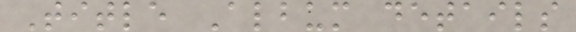Title Album details
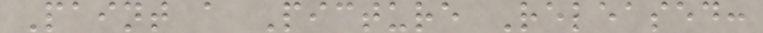Paint a Picture Released:
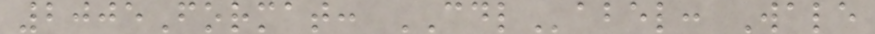2005Format: CDLabel: Wale
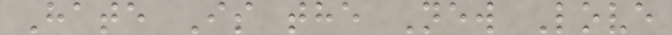Hate Is the New Love
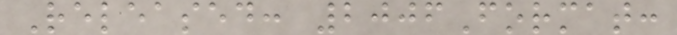Released: 2006Format:
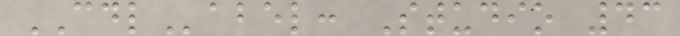CDLabel: Studio 43
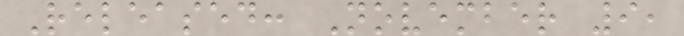Released: November 9,
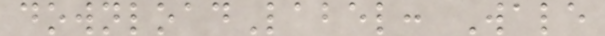downloadLabel: Wale
